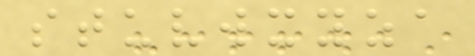stuvwxyza
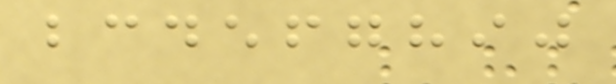bcdefghij
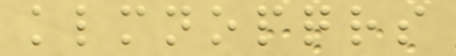klmnopqrs
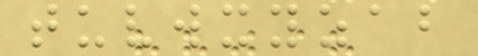tuvwxyzab
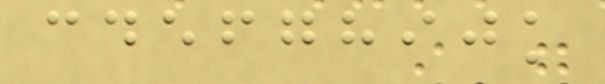cdefghijk
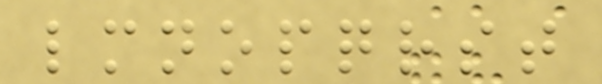lmnopqrst
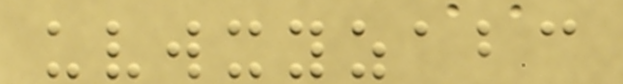uvwxyzabc
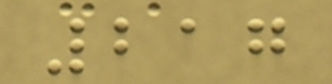217
